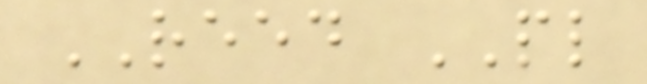REED PL
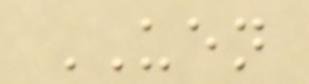UEN
